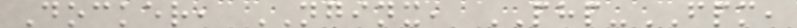Docker, NGINX, PHP-FPM,
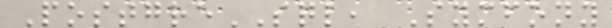PostgreSQL, Symfony
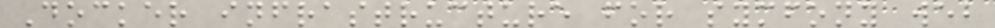Docker infrastructure for symfony web
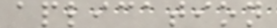aplication
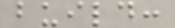build:
